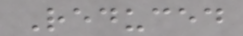Reduced
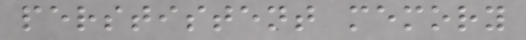perstistent memory
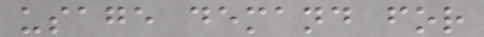usage demand for
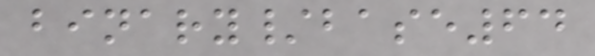binary/base64
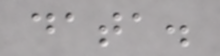data.
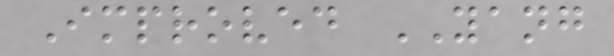Improved YANG
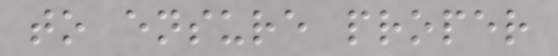to ensure proper
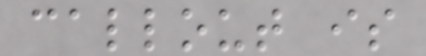callout is
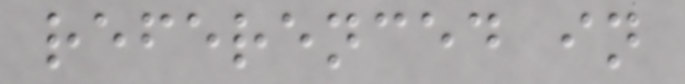referenced in
